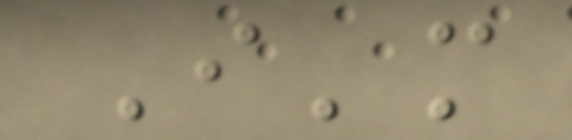I'm
